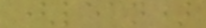(lean)
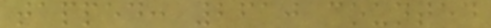tapped: 2610 counted
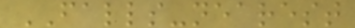FALLS-nearest
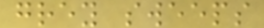grey sweeps
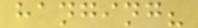hanging?
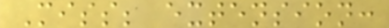Miss; extension:
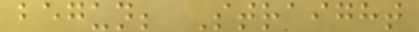begun; Straight
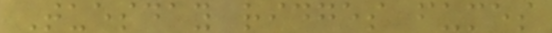Tuesday ridges fumes
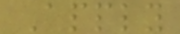Apply
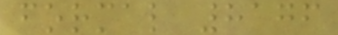formal 8176
